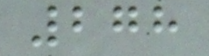278
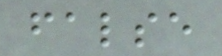false
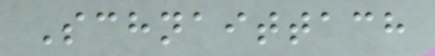Schnaittach
